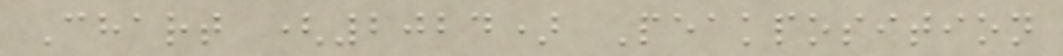Chart (2024) Peakposition
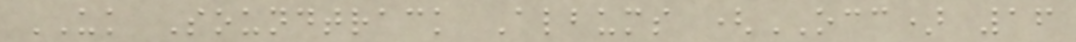UK Soundtrack Albums (OCC) 16
